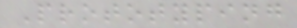Prototyping
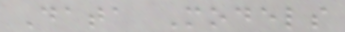Data Models
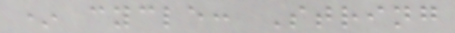* cycle: String
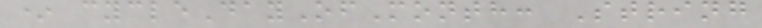* cycleDayOfMonth: String
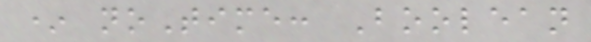* noTime: Boolean
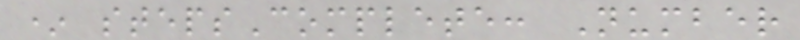* stepsComplete: Number
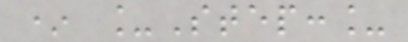* _Step:_
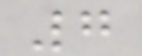7
